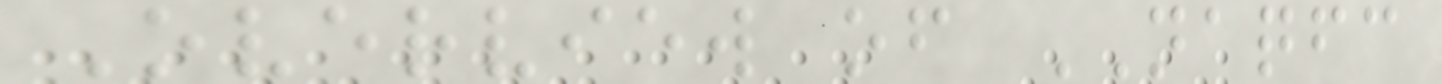Overview of NAQFC
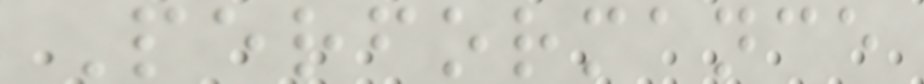Performance
